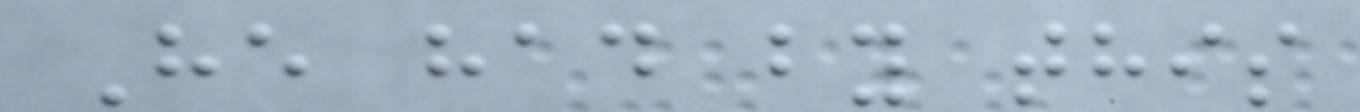He had by this
